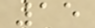15
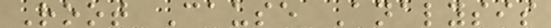Root Cause Analysis
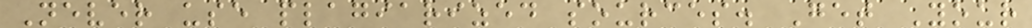Never use plagiarized sources. Get Your
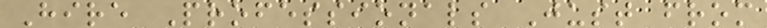Hire Professionals Just from
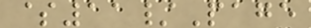$11/Page
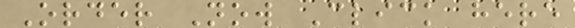Order Now Click here
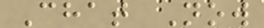Chat Now
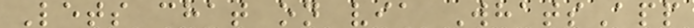Lets chat on via WhatsApp
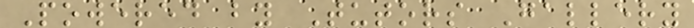Powered by Tutors Gallery
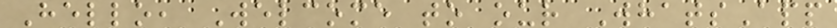Hello, Welcome to our WhatsApp
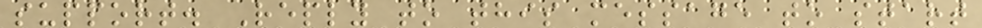support. Reply to this message to start
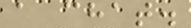a chat.
